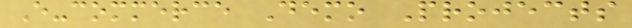E-commerce Demo Projects
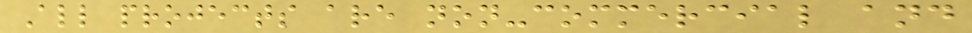All projects are non-commercial and
